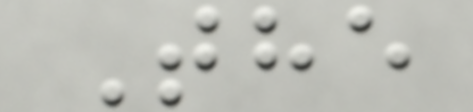The
